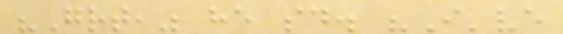"Great," he said. "I've
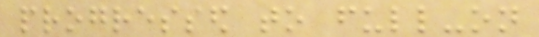progressed to full-on
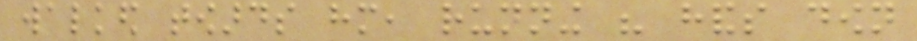walked towards him, running his hands down
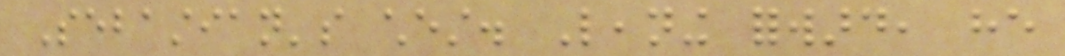Sebastian's chest. Leaning forward, he
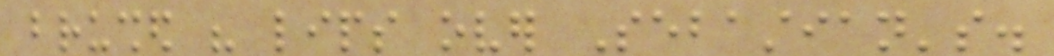brushed his lips over Sebastian's.
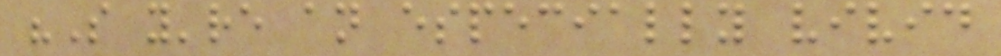"So you're an especially vivid
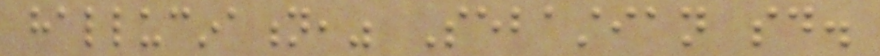hallucination," Sebastian said.
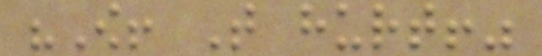"Ow! That hurt!"
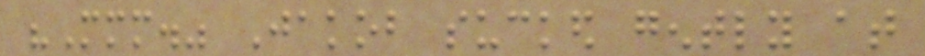"Mmm." Jakob sucked gently at
